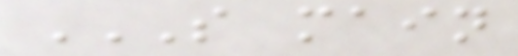S MAIN
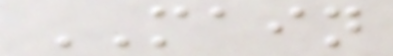MAIN
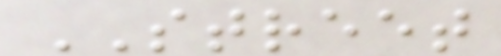STREET
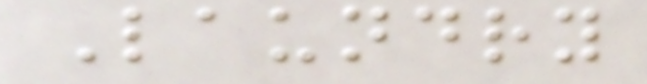Laundry
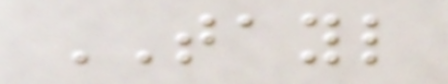TAYL
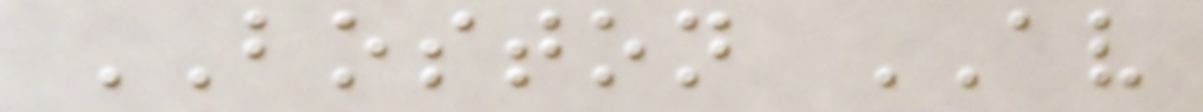BOSTON AV
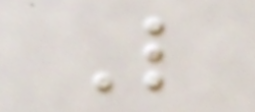L
